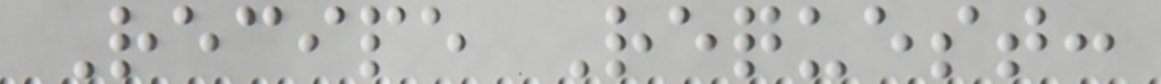Recipe Request:
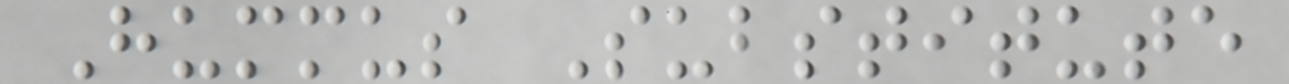Hummus Substitute
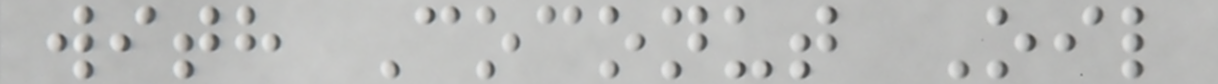with Coconut Oil
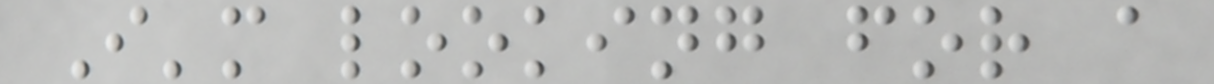I'm looking for a
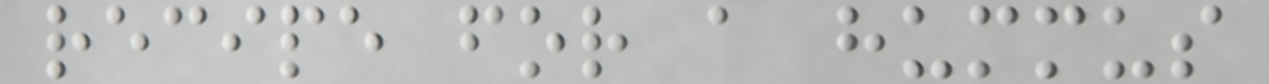recipe for a hummus
